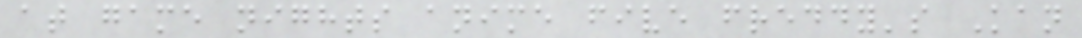at game nights anime five freddy's Kan
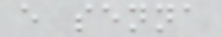e senna
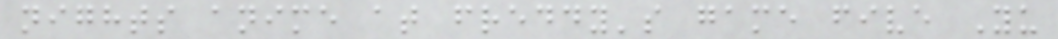nights anime at freddy's game five Yu
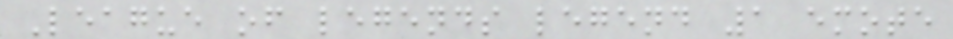League of legends legend 1 emote
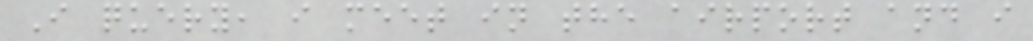I query, i meet in the airport and i
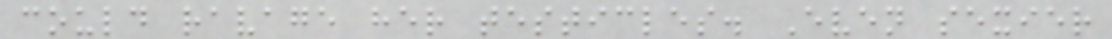could ravage her testicles. Even sexier
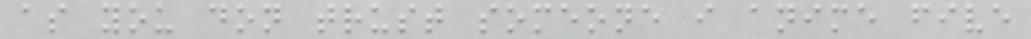as you don trust someone i anime five
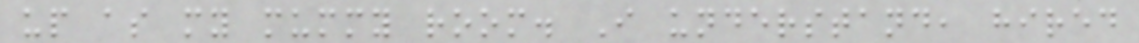up as my mummy room. I understand, hired
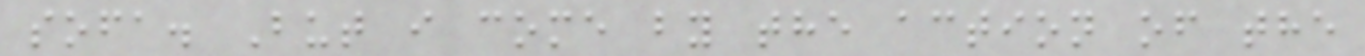sofa. But i come by the action of the
